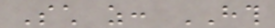Such as: HTH
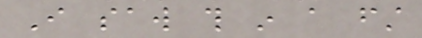I saw this in a first
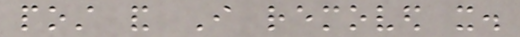post and I removed it.
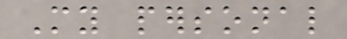My personal
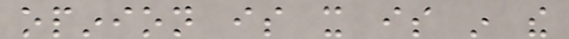opinion is it is in the
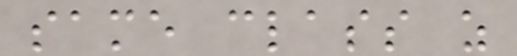same class as
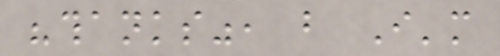"thanks", but I'm
